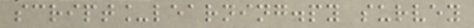script_learning.py survey
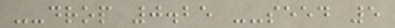--drop 0.25 --seed 5
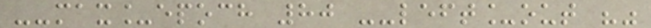--max_epoch 80 --left_out ""
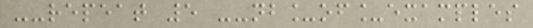--repeat 5 --nb_of_examples
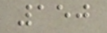150
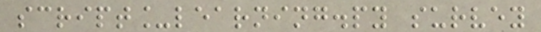script_learning.py survey
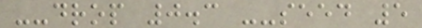--drop 0.3 --seed 5
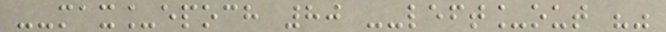--max_epoch 80 --left_out ""
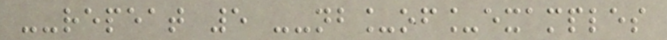--repeat 5 --nb_of_examples
